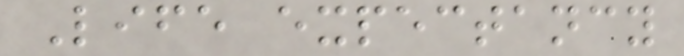Life expectancy
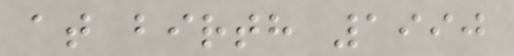at birth 1990
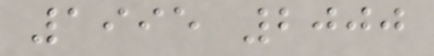1995 2000
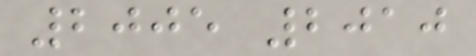2005 2010
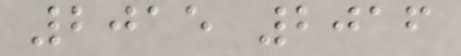2015 2016
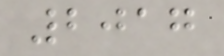2017
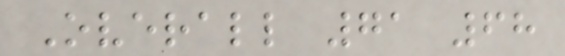Overall 71 68
